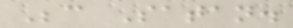Because Satan.
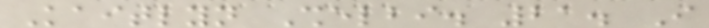Kaitlyn Shelbi. 21. I
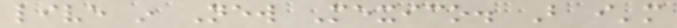live in New Mexico. But i'm
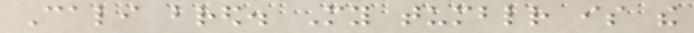Cali bred. My tumblr is the
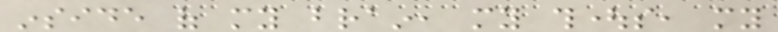inside of my brain, my thoughts, my
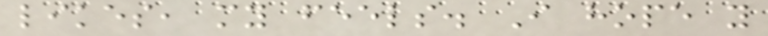likes, my feels. I hope you
